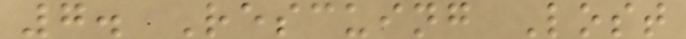7. Rescuing Lost
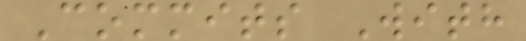Commits With
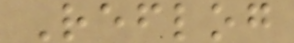Reflog
